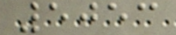5053
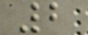2
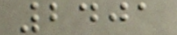2401
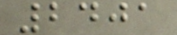2401
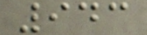943
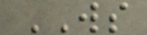WS
